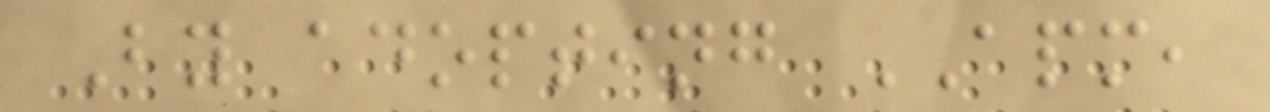By adopting APM,
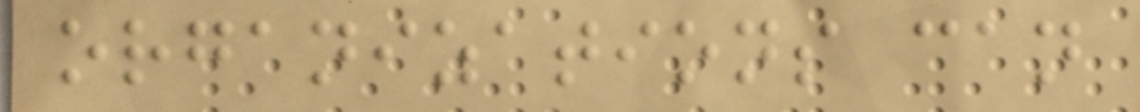organizations can
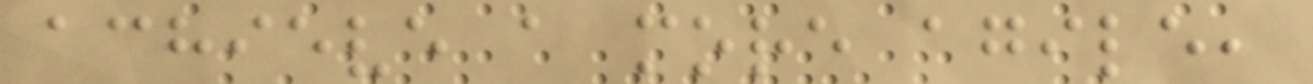achieve a more agile,
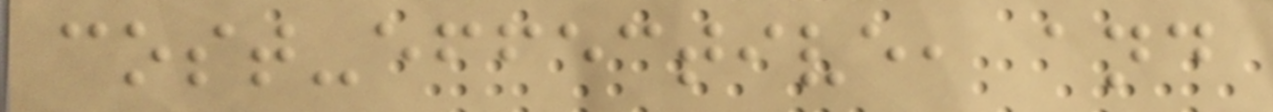cost-effective, and
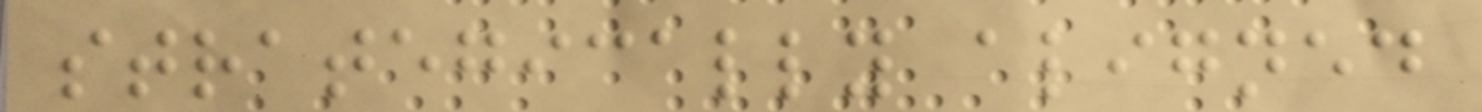strategically aligned
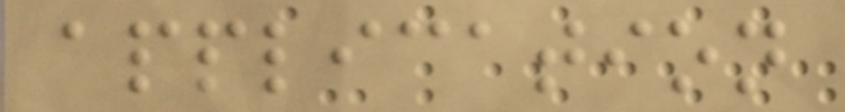application
